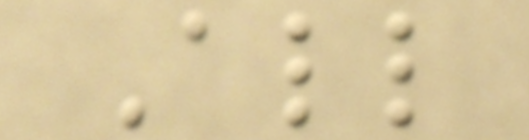All
